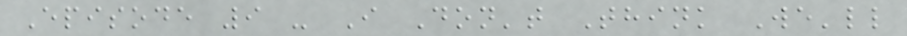Episode 9 - I Don't Think We'll
